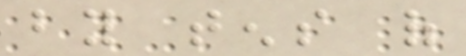by tens of
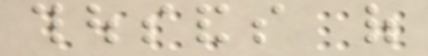thousands of
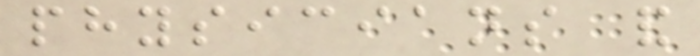physicians and
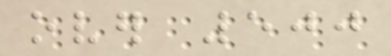over 500
